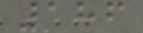186
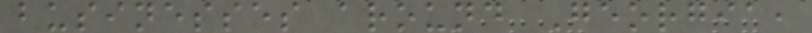businesses around Georgia,
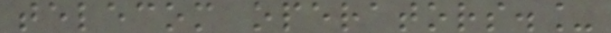telecom operators._
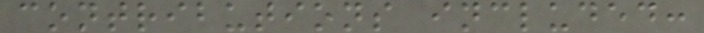contributions included:
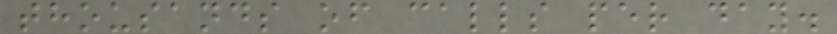thousands of calls per day.
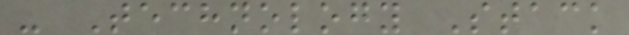- Technology Stack
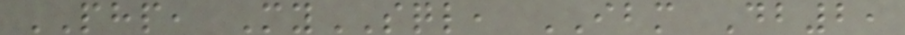PHP, MySQL, IBM Db2,
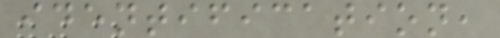identification,
